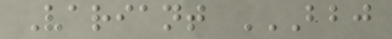Variant BBJ
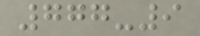777-9
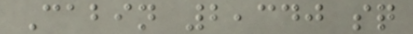Cabin 2,340 sq
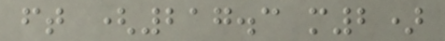ft (217.3 m2)
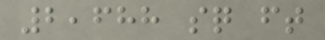2,688 sq ft
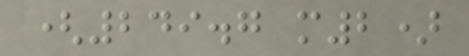(249.7 m2)
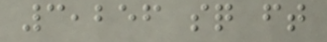3,256 sq ft
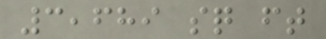3,689 sq ft
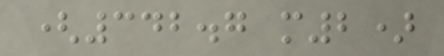(342.7 m2)
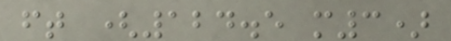ft (124.5 m3)
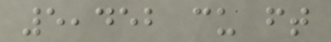5,452 cu ft
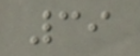39
